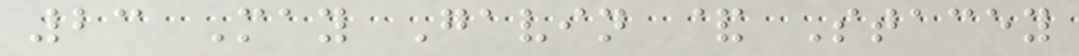23 May Gavin & Stacey
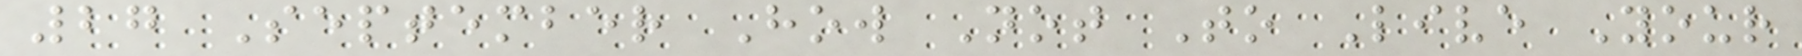27 September How Not To Live Your
